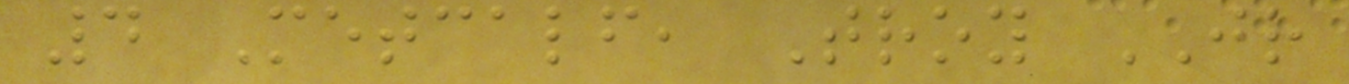4 Metcalf, Troy JR
